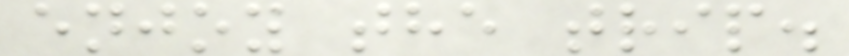enjoy the trip.
